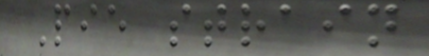Pie strain
